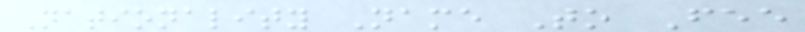Nationality Name To Fee
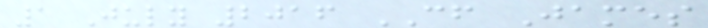1 July 2016 CF James
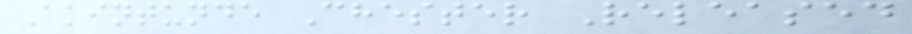Akintunde Chester Released
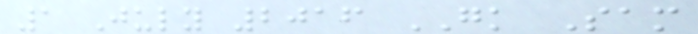1 July 2016 GK Sam
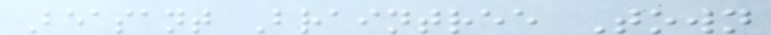Beasant Braintree Town
